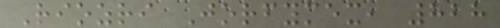Riozri Jorfymex, 828
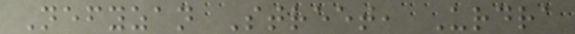Nefyzan Street, Urdra
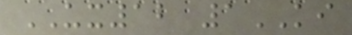UX12 1KI
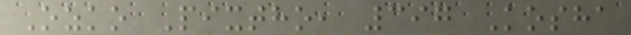Ozko Pixtho, 397 Kosha
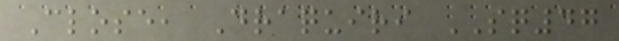Close, Draquiri SQ47
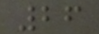26
